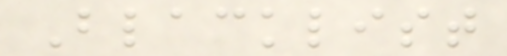Blacklist
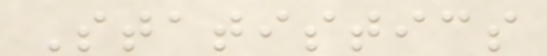Statistics
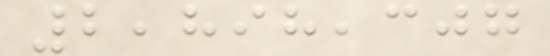2,898,307
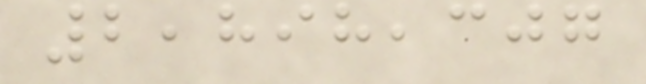2,898,307
